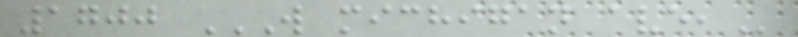1700 W MICHIGAN AVE,
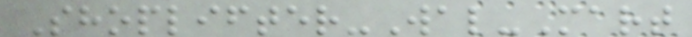Shoplifter-Wal-Mart
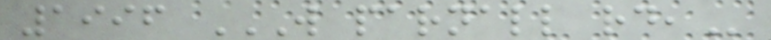1996 W PARNALL RD,
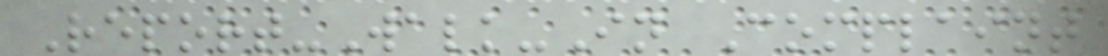Report-Walk-In Complaint
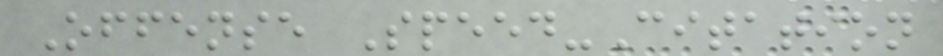Offense Speed-Citation
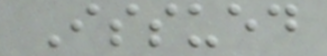Issued
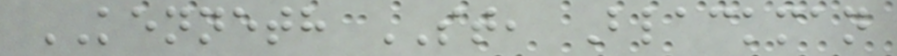KENNETH ST, Blackman
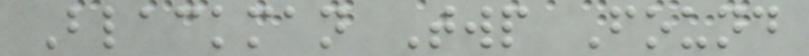Blackman Twp Found
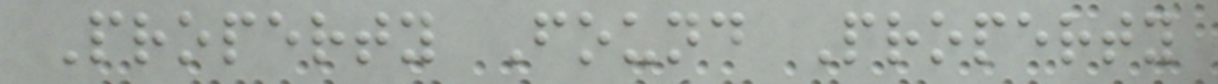Property Found Property
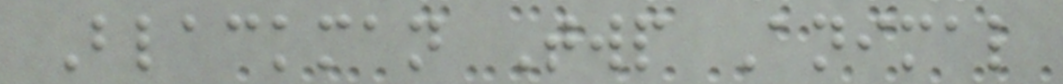Blackman Twp Animal
